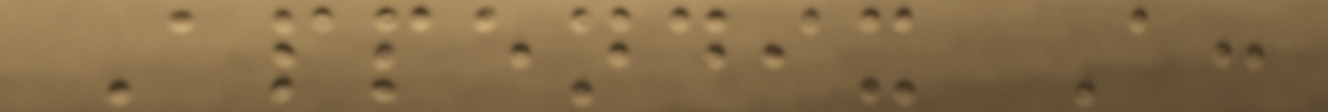Appendix A:
